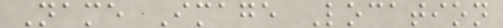Name Image Location
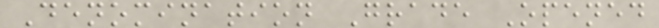Denomination Grade Opened
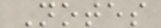Notes
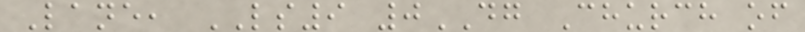Lane, LS9 0DG Church of
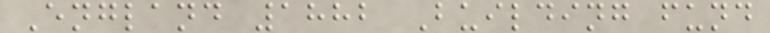England 1882 Building fund
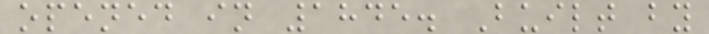opened in 1845. Built by
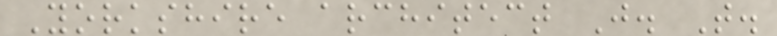Yorkshire architect J. T.
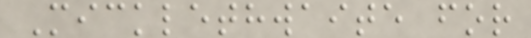Micklethwaite for
